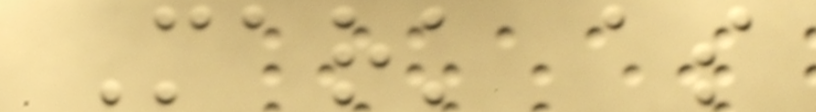Mark as
